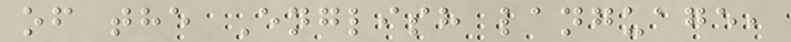of the English language,
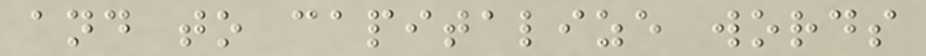and to capitalize words
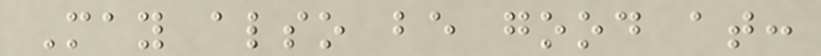May also be good at:
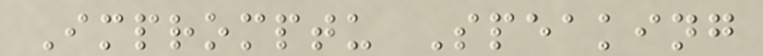Impromptu Speaking
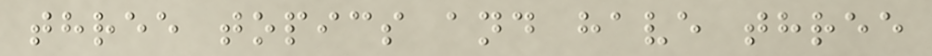three topics and have three
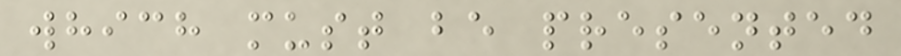which must be presented
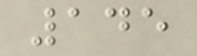145
